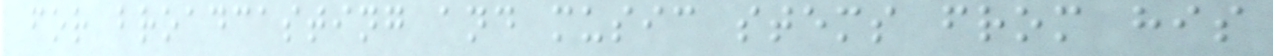for broadcasting and music stems from his
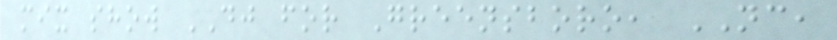mix show DJ for Greensboro, NC,
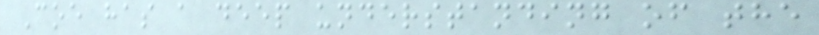Coe has a deep understanding of the
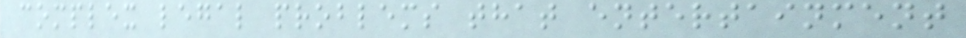complex legal problems that entertainment
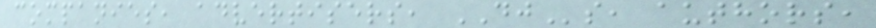companies, advertisers, DJs, authors,
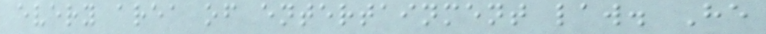every area of entertainment law. He
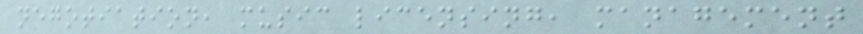negotiation, music licensing, management
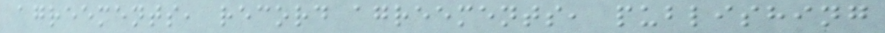agreements, record agreements, publishing
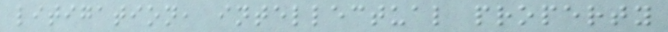litigation, intellectual property
